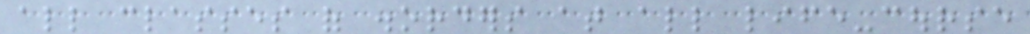all classes of disorders at all life-course
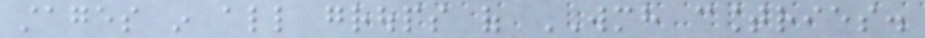stages in all groups of WMH countries.
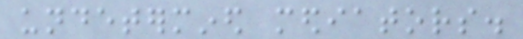undetermined mediators.
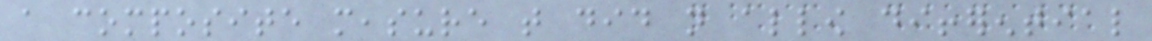a composite measure that did not allow differential
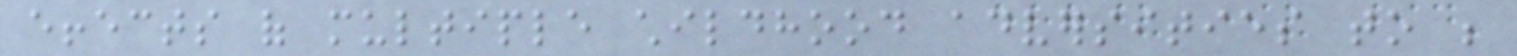effects of multiple childhood adversities to be
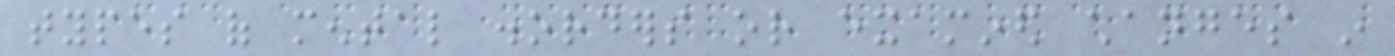types of mental disorders or examined changes in
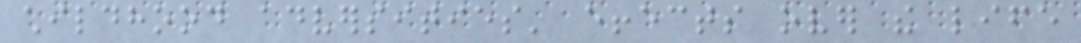childhood adversities' effects over the life
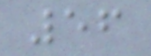56
